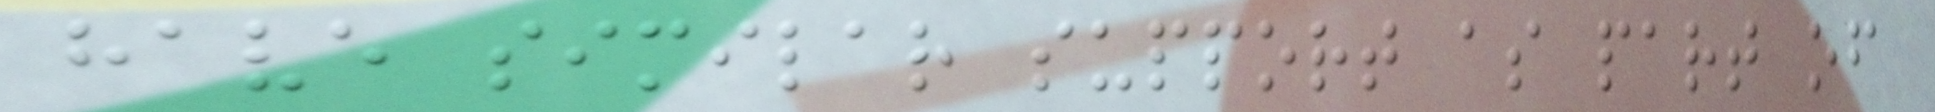have similar support as part of
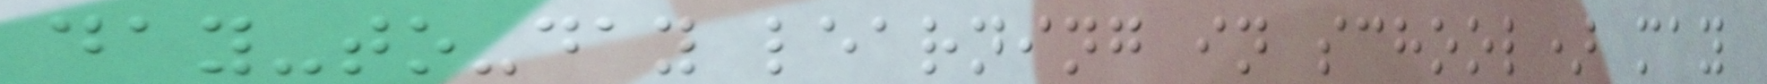day-to-day learning in school) may
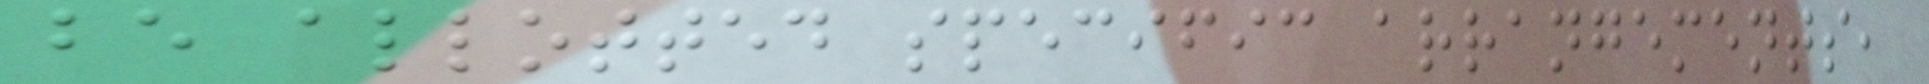be allotted specific arrangements,
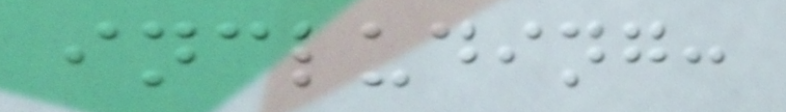including:
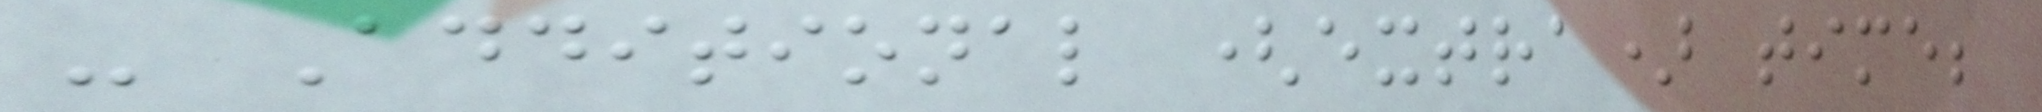- Additional (extra) time;
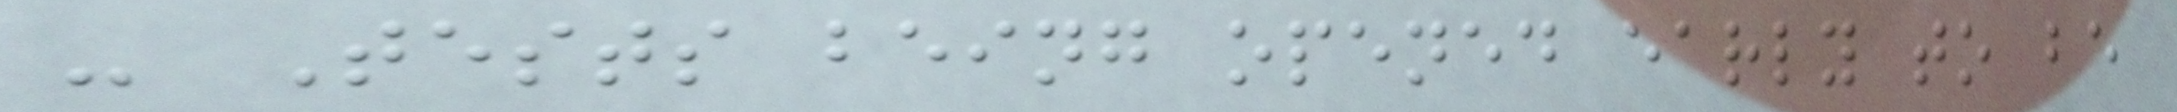- Tests being opened early to be
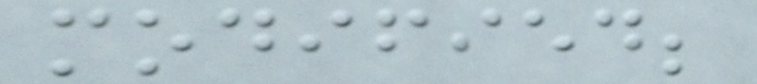modified;
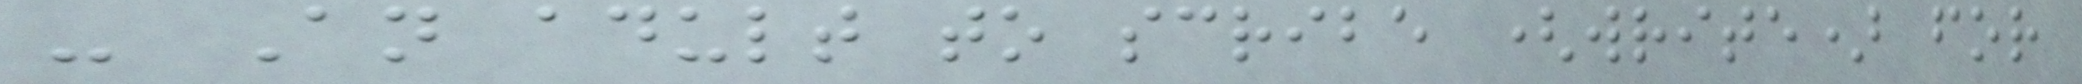- An adult to scribe (write) for
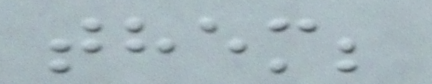them;
